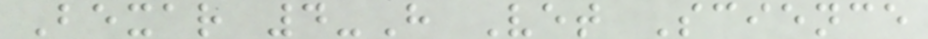Bexar 4-H Vet Science
